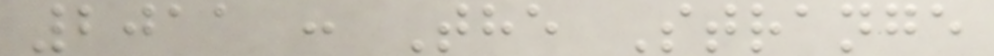2011 : The Strange
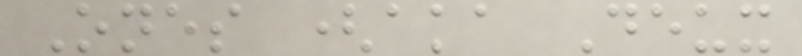Ones (aka Deux
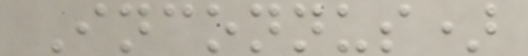Inconnus)
